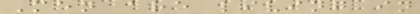Men are living in
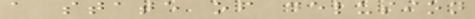a state of delusion
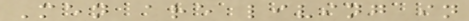Men are living in
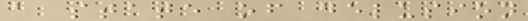a state of delusion
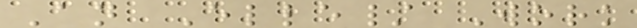An Elle/ Work
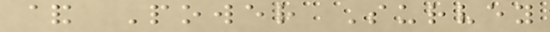& Power Survey
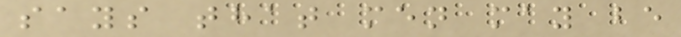says that men may be
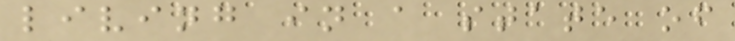living in a state of
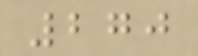270
